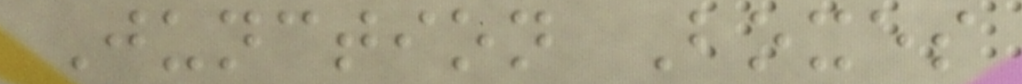Junction Boxes
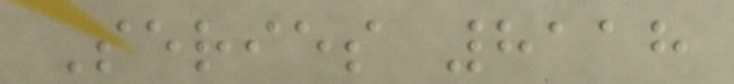Series 8118
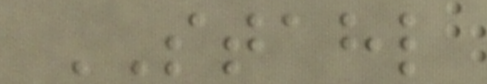STAHL
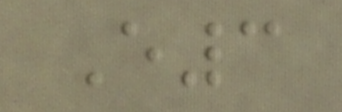E3
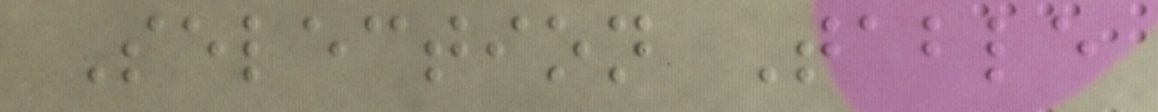Selection Table
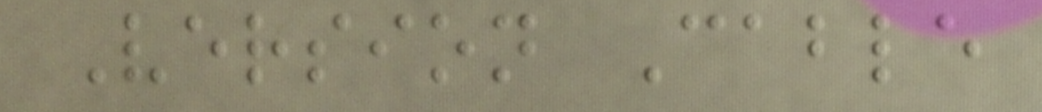Version Cable
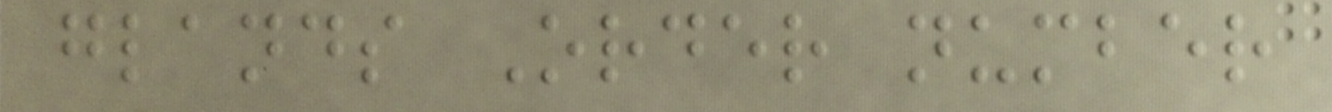glands Order number
